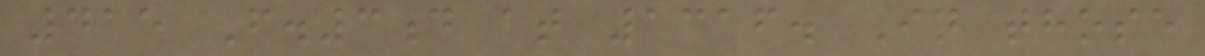415 F.3d at 1316. In those
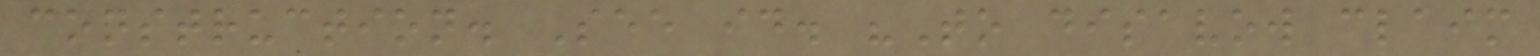construction. See id. "To disavow claim
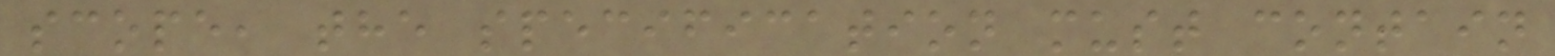scope, the specification must contain
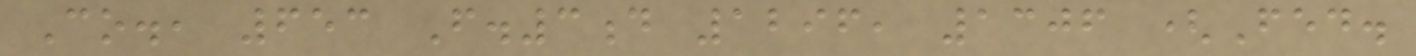Co., 653 F.3d 1296, 1306 (Fed.
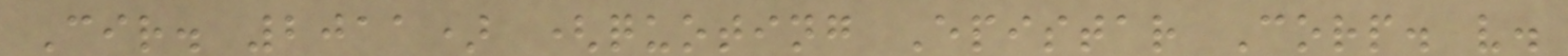Cir. 2011) (quoting Epistar Corp. v.
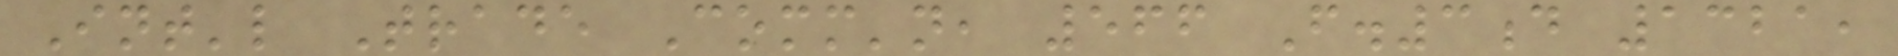Int'l Trade Comm'n, 566 F.3d 1321,
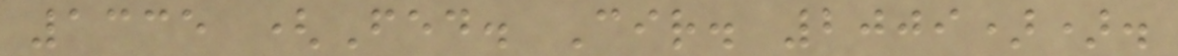1335 (Fed. Cir. 2009)).
